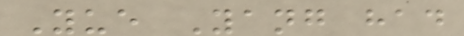Yue Yang had
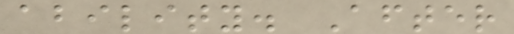ability. After
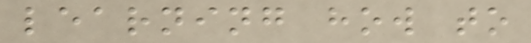learning how to
